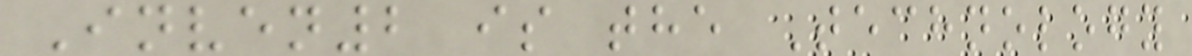Inven2 is the Technology
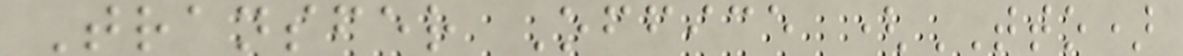Transfer Office (TTO)
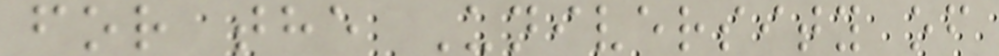for the University of
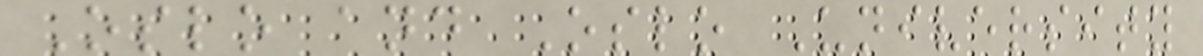Oslo and Oslo University
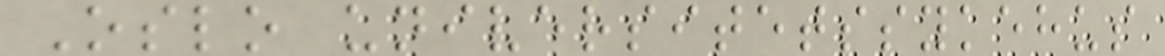Oslo universitetssykehus
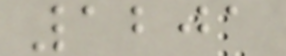1201
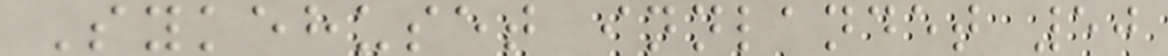Sykehuset innlandet 50
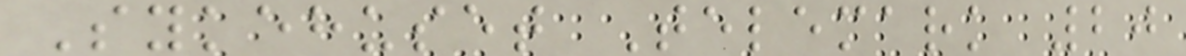Sykehuset Telemark 20
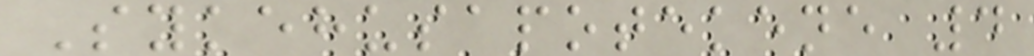Sykehusapotekene 4
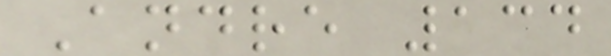Andre 134
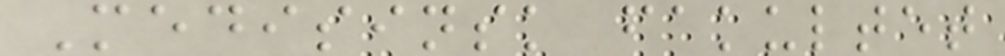Medisinsk fakultet
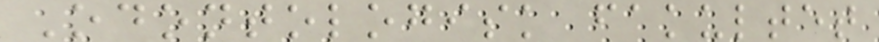Odontologisk fakultet
